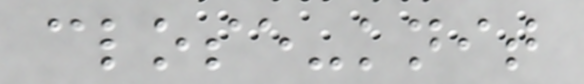close-knit
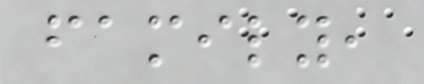family,
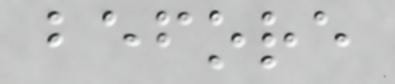before
